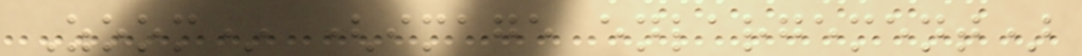Zoom* (image enlargement)
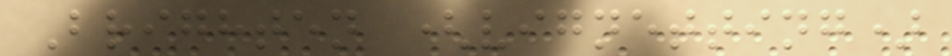Brighten (vignetting)
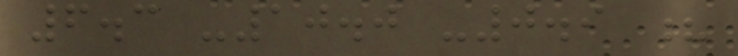6.3 -10.0 -0.9 ?
